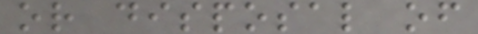or disposal of
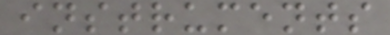instruments
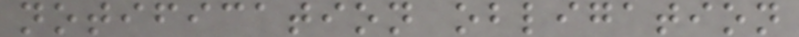notification obligation
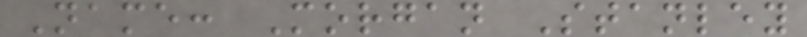Name: Morgan Stanley
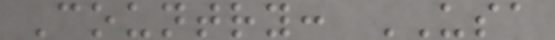Country: USA
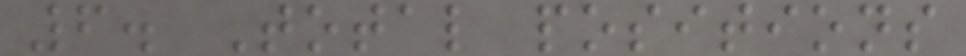6. Total positions
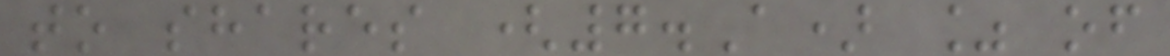to shares (7.A) % of
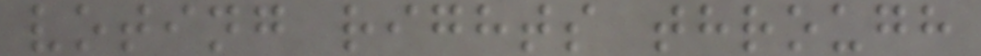voting rights through
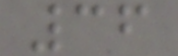36
